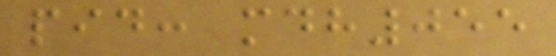pid: mdh055
